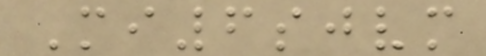Mi6sjvm
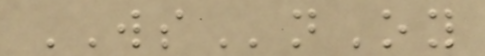WSnOy
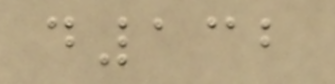d132
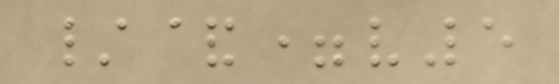/&=v5
